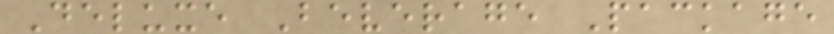Deluxe Beverage Package
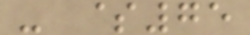- $75
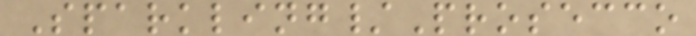Sparkling/Prosecco
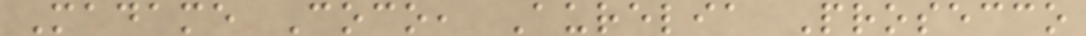Madame Coco, Aurelia Prosecco
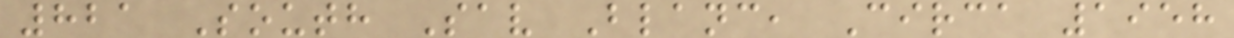821 South Sav Blanc, Circa 1958
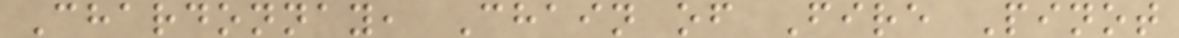Chardonnay, Chain of Fire Pinot
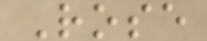Rose
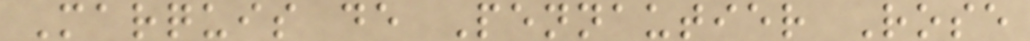Marquis de Pennautier Rose
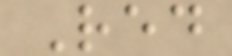Red
